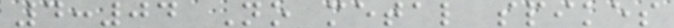4:04 No metal spikes
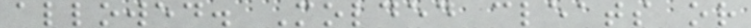allowed. Molded cleats or
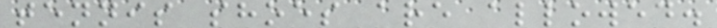tennis shoes are allowed.
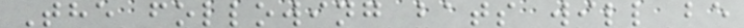The following bats will be
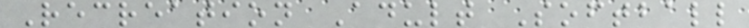Recreation Adult Softball
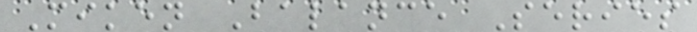Miken Balance Series
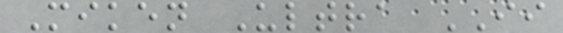Miken Ultra II
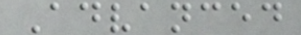Advanced
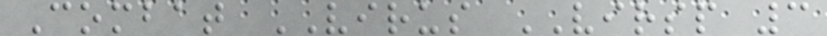Combat VIRUS VIRSP 3
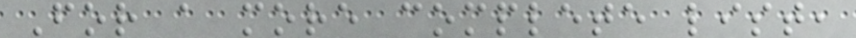For a more complete list,
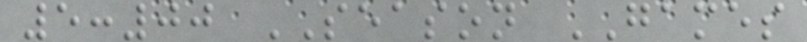5:00 SEASON GAMES
